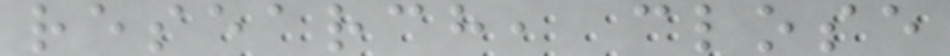research, close
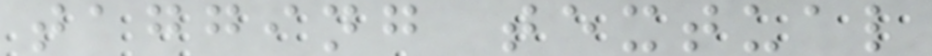tagging textual
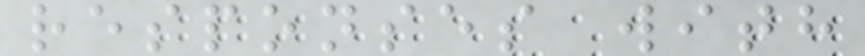responses with
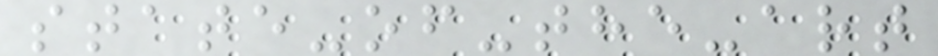state-of-the-art
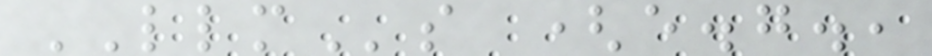LLMs (e.g.,
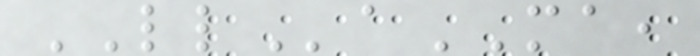LLaMA,
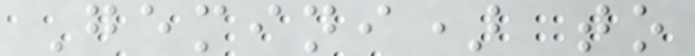Gemini) to
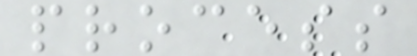process
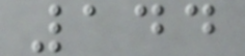144
